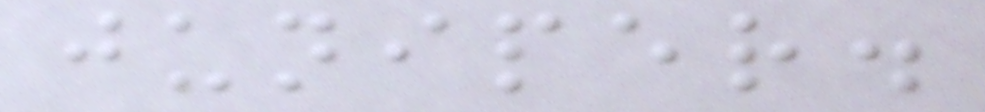juniper.
